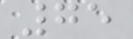75
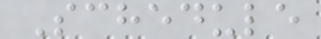Schedule
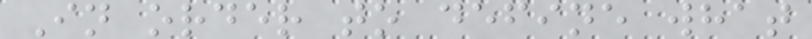In order to define what
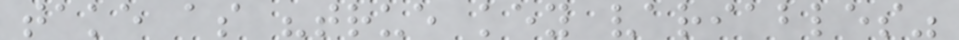take as "true key variables"
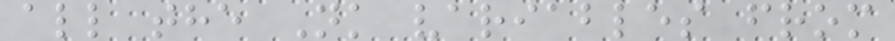all the Nk variables from
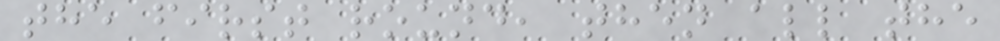the first round, then all the
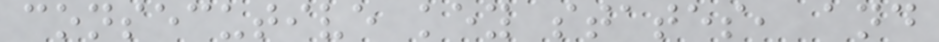consecutive key states, and
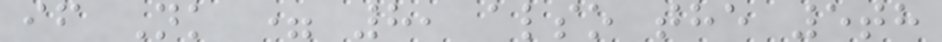if Nk = 8, also the 5th
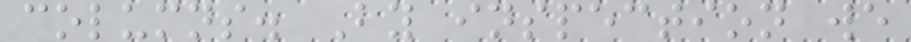columns. By inspection we
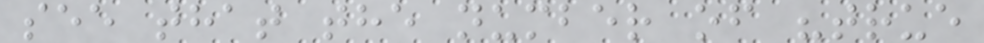see that the number of "true
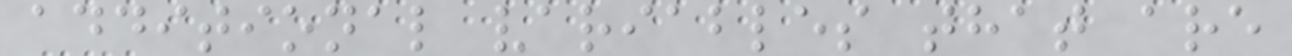additional variables that are
